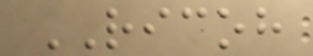RICOH
